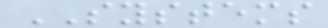SYSTEMS
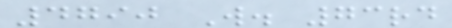4790 W. 73rd
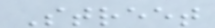Street
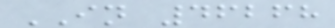IN 46268
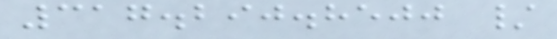317.290.8500 /
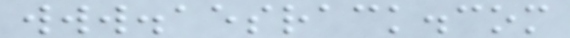www.aesrack.com
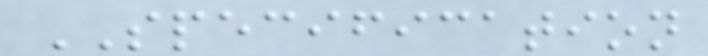SPECIFICATION
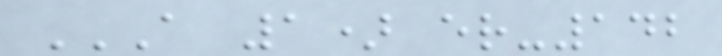A 1) ER-142
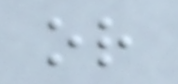or
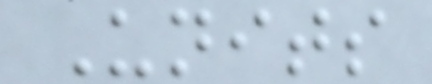Units
